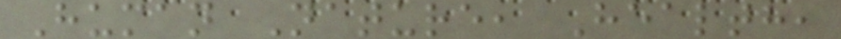Human Nature, Health,
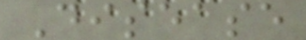Disease
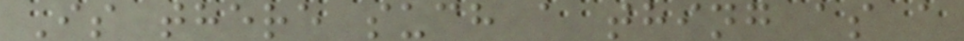Is there such a thing as a
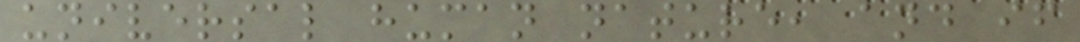universal human nature, and if
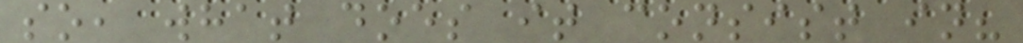so, what does it consist in?
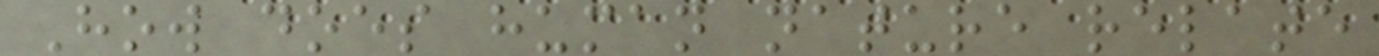How does human nature relate
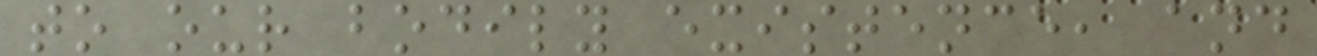to our bodily existence, and
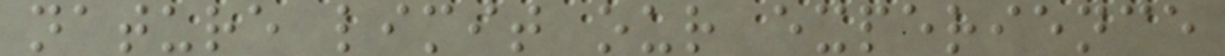nature limit our experience
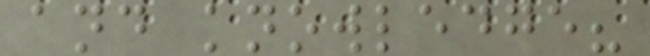and knowledge?
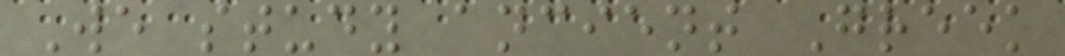We study ancient Greek
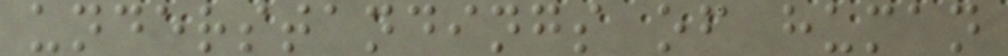understandings of human
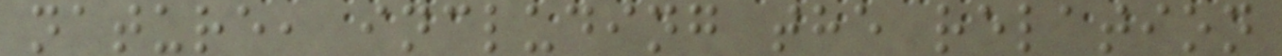nature, including the relation
